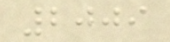2009
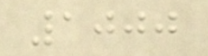1000
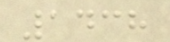1438
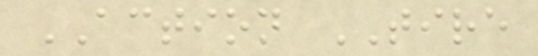ACTION TIRE
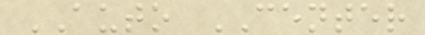AUTO CENTER
